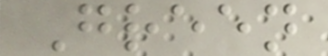Green
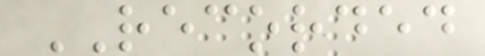RECORDED
